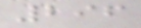296
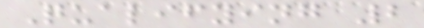Qualifying 2
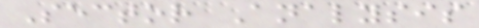Sector Analysis
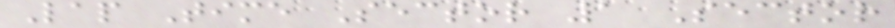Lap Time Sector 1 Sector
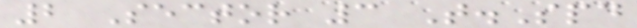2 Sector 3 T.Spd
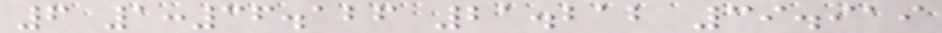6 1:36.126 21.212 39.919
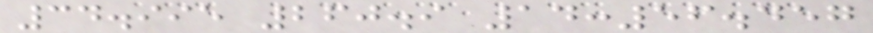34.995 260.9 14:56.457
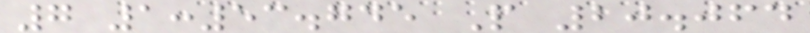7 1:53.745 P 20.064
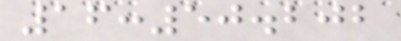16:50.202
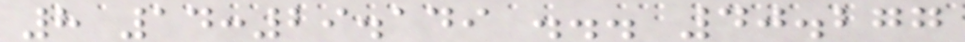8 14:29.149 ... 40.277
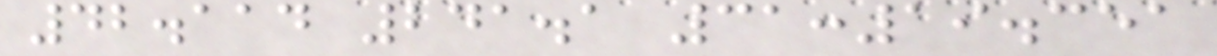42.114 241.1 31:19.351
